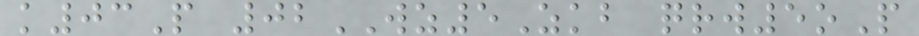k03P 02WZ5Zkb qrw5oP
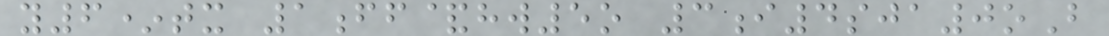y6*tx 1ff&hw5o 3i4sja0oB
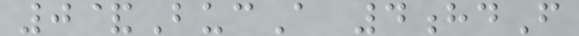0&BucA 4hdF
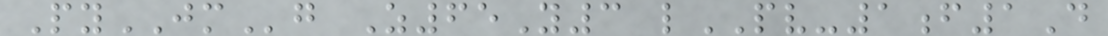PyJMg Z65Y3 lPV-1f1D
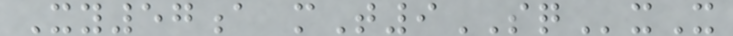Xy57a mT9SQxX
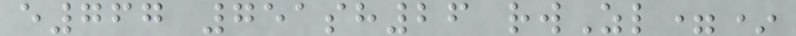e767 751sh26 rwZl=*
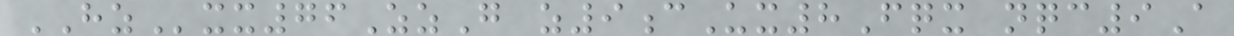HZxx76ZzG z9cUx8Fqx nqc9A
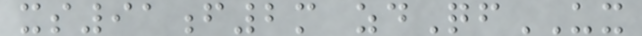xs91f2m zdQfUX
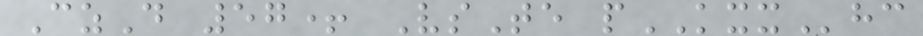CzD 57+ VsTe pKXXhc
